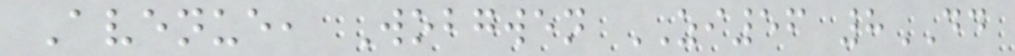Avenue, Wobgwen ZI56 8DD
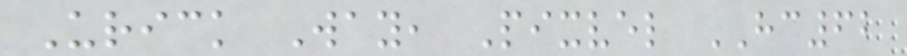Urick Way, Pixvel HC62
